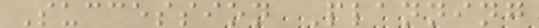Succession Planning
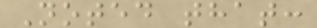Noted that:
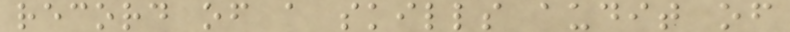record of a skills audit of
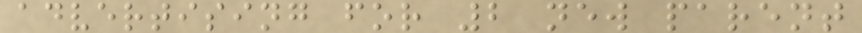advertising for 2 new parent
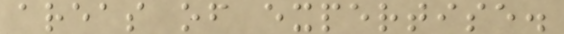areas of expertise.
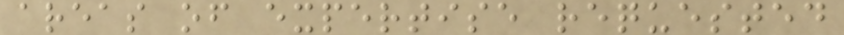areas of expertise requested
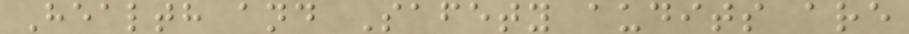Health and Safety audits are
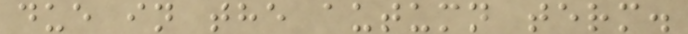due in the autumn term.
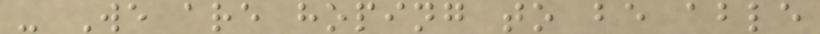- We are hoping to be able
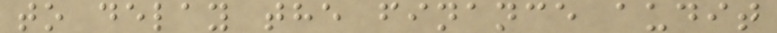to delay the finance audit
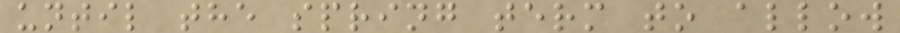until the spring term to allow
